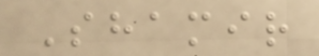Shamir
